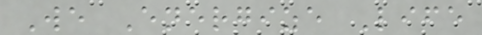We Energize Life
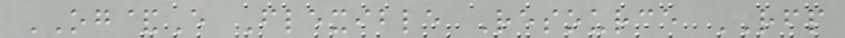OG&E Flexible Resource RFP
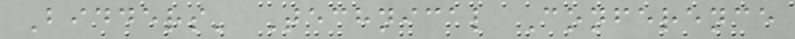Bidders' Technical Conference
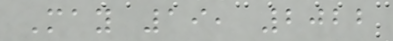May 19, 2022
